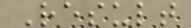Result
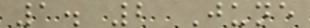1. 2 June
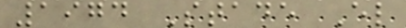1974 Stade El
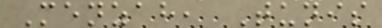Menzah, Tunis
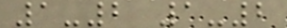1-2 1-2
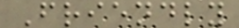Friendly
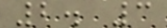2. 3
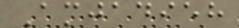Amjadieh
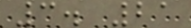3. 21
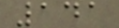141
